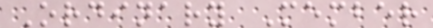Ordinary Member
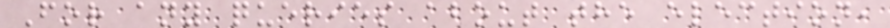For any queries about the election,
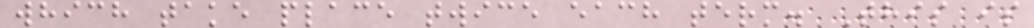which take place twice each term. This is
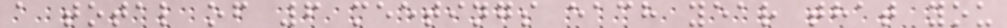a total of 6 meetings each year that you
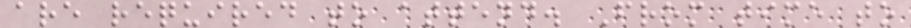are required to attend. From time to
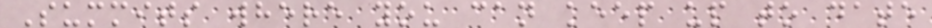Summits where you can keep up to date
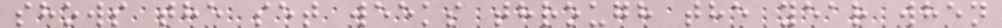shows the set weeks through the year when
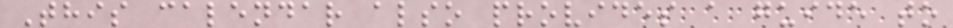This calendar also provides a guide to
